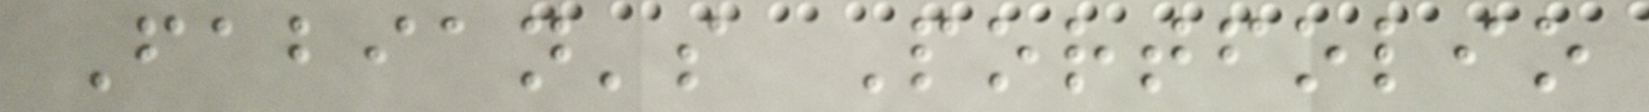Fabian's Portfolio
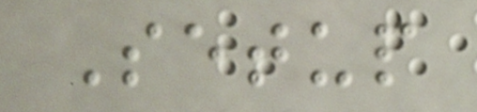Setup
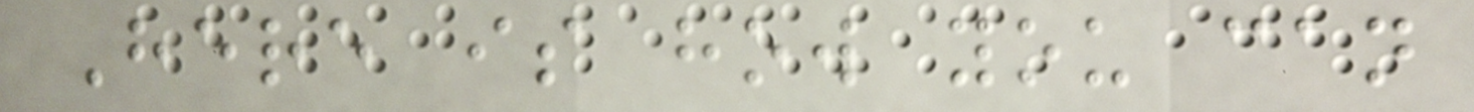Here is how you can
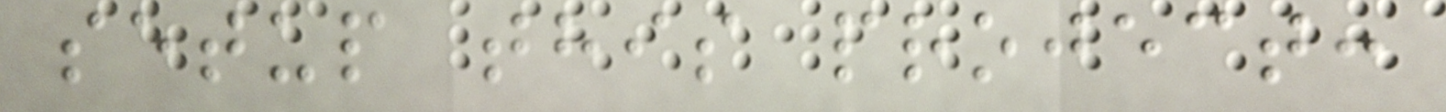setup this project:
